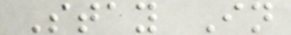Stay In
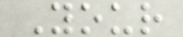Your
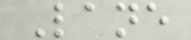Lane
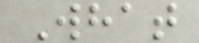What
